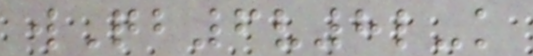wQb6v8l-k
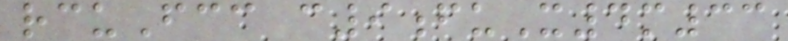rcuFcc c9fuX4m33
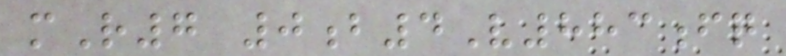mR7 0b4V883fq
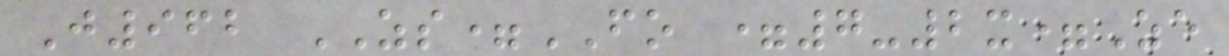J962 ZS=FO =7-2x=Ze
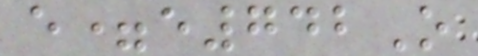e=e742O
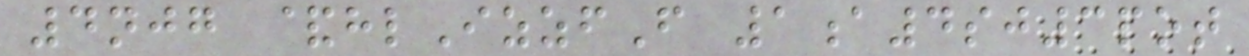4njg &hlIzzfF 1a4sj3pot
